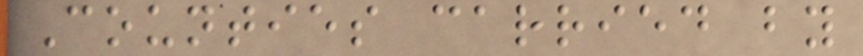Counties carried by
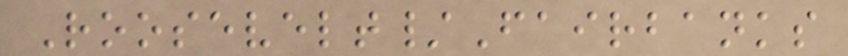Roosevelt/Fairbanks
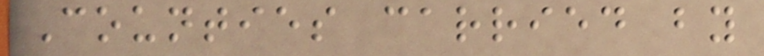Counties carried by
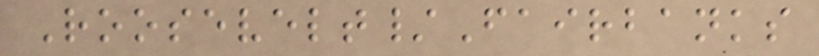Roosevelt/Fairbanks
